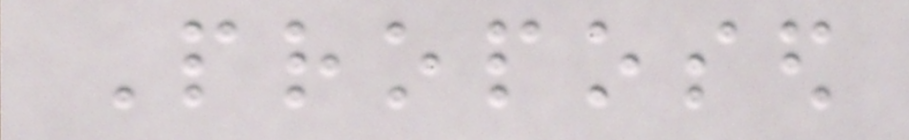Proposed
